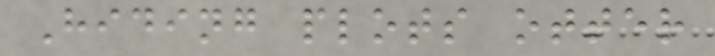Hiding plots otter
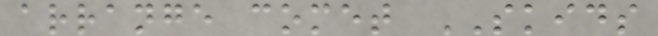arrange comet SKIDS
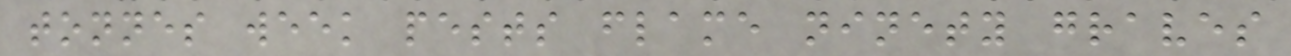tonnes week pests flame ninety graves
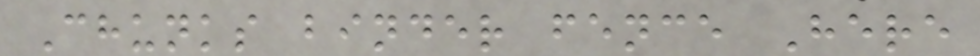Chunks binder fence Here
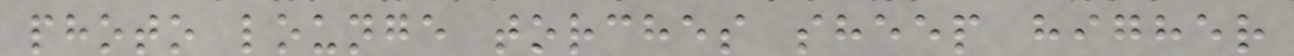photo lounge torches sheep higher
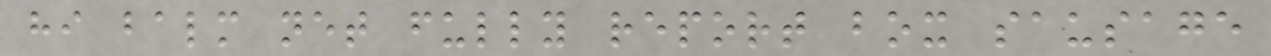hi balm net fully report box sausage
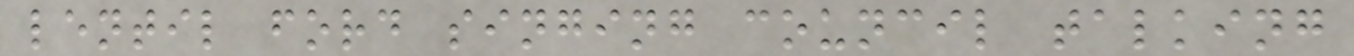lentil ford singing council talking
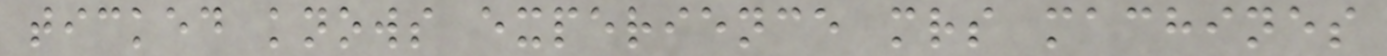ticked knows experience mrs machines
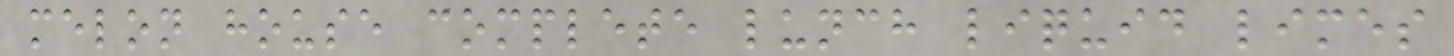melon house complete lunch liquid limes
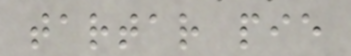tartar pie
